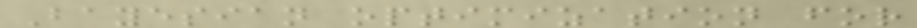Bayesian optimization for
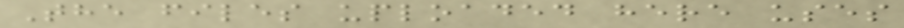The files uploaded here uses
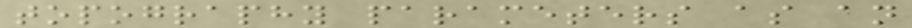topography parameters as an
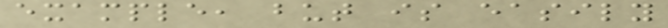example, but is easily
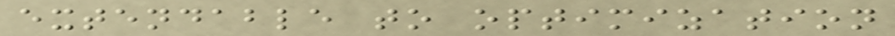extendable to optimization
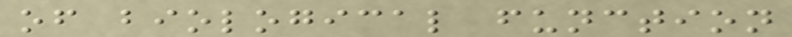of biological function
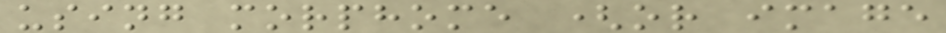using morphome (or image
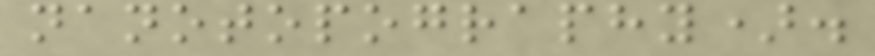nanotopography).
